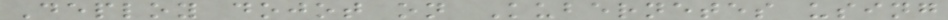Deploy dojot on Kubernetes using
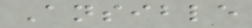Ansible
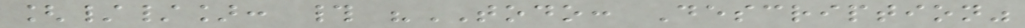[//]: # "TODO: Description"
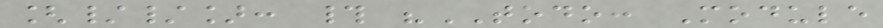[//]: # "TODO: Module
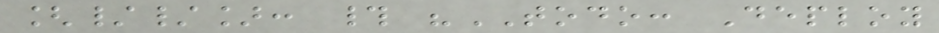[//]: # "TODO: Deploy
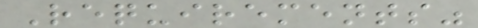Requirements"
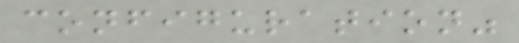configuration"
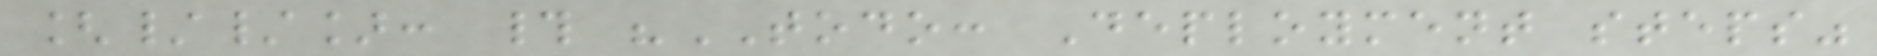[//]: # "TODO: Deployment steps"
